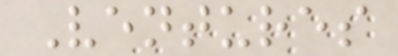Ventures
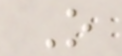O
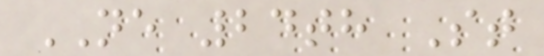NE 24th St
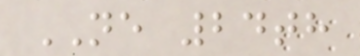NE 24th
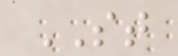ST
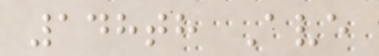148th Ave
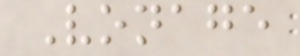Vonage
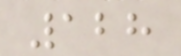128
